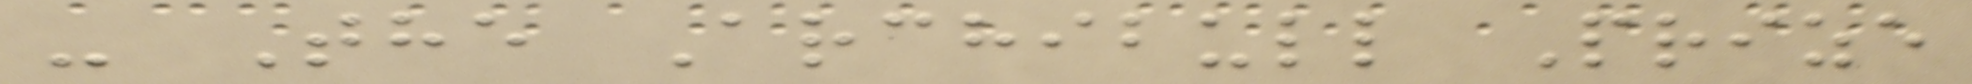- The Archibull Prize
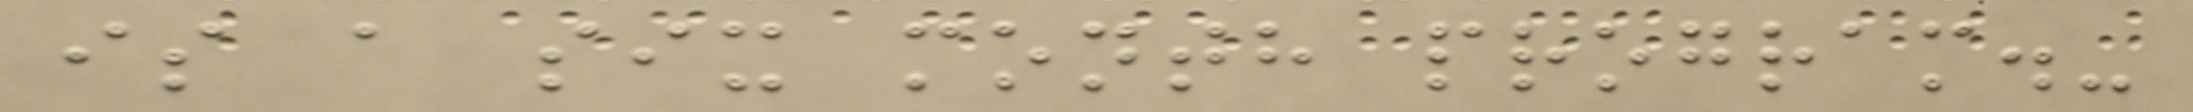is a six month program.-
